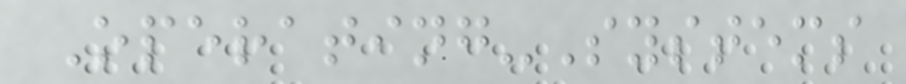Operating-Systems
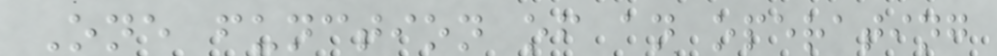One function of an operating
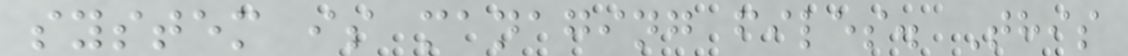system is managing files. This
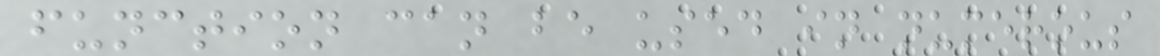function can be used in numerous
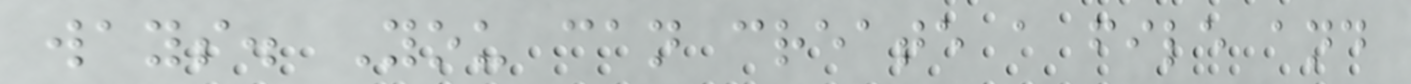ways. You can create a file and
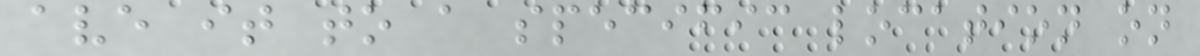ave it to a specific location on
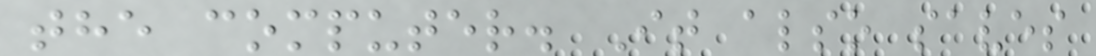the computer. It also saves
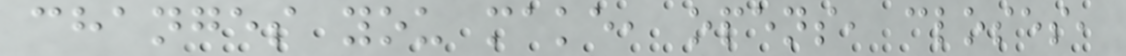changes you make, opens, closes,
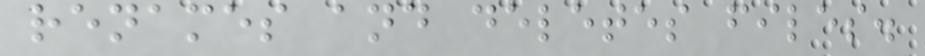renames and deletes files.
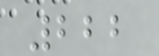222
